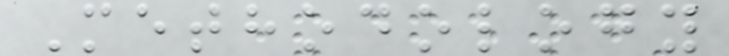Methodology
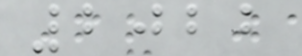2022
